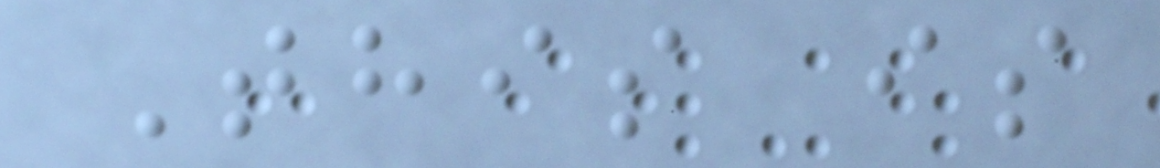This is
